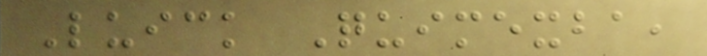Luick Quimexba,
